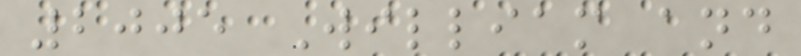2005 William and
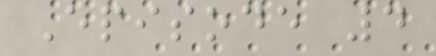Episode 4
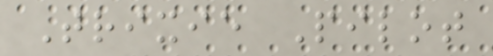Trixie Pilot
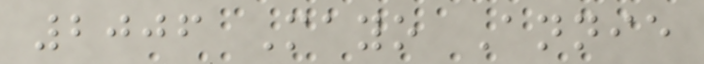2006 Mayo Annie
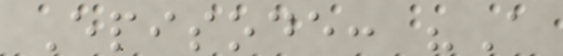Episode: "A
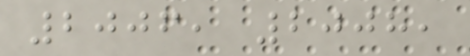2006, 2008,
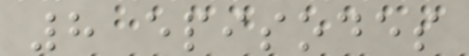8 episodes
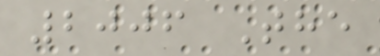2006 The
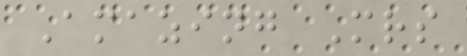Amazing Mrs
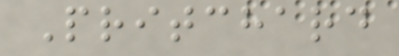Pritchard
